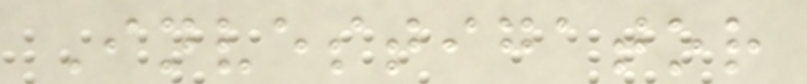Investigator
